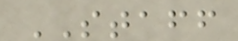STAFF
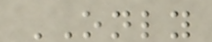ONLY
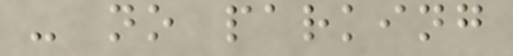- no parking
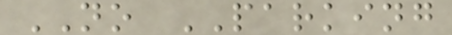NO PARKING
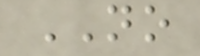NO
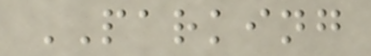PARKING
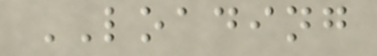LOADING
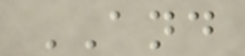AND
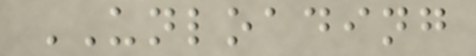UNLOADING
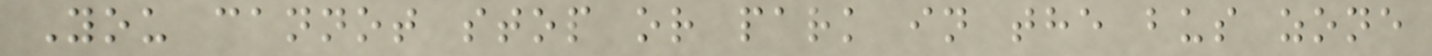You cannot stop or park in the bus zone
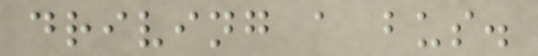driving a bus.
